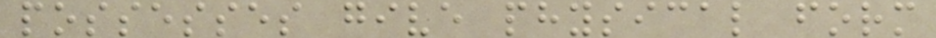possesses give physical form
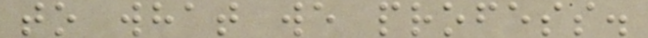to what we profess.
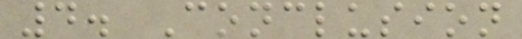4. Conclusion
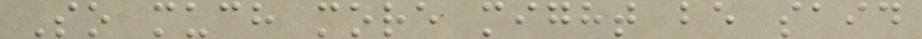So much more might be said
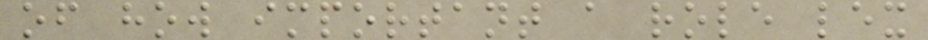of how important a role lex
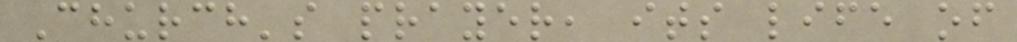Church's prayer, its life of
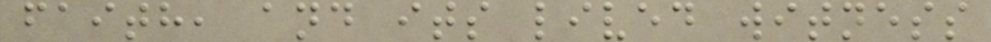faith, and its lived witness
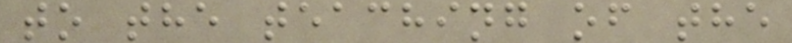to the teaching of the
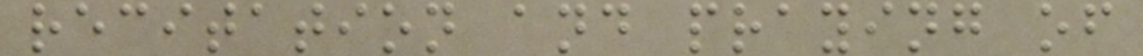recitation and praying of
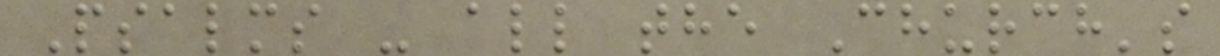Psalms - all the Church's
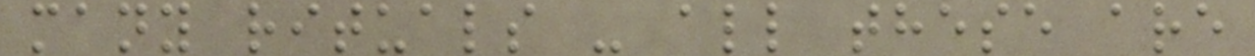many rituals - all these are
